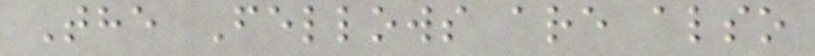The Fellows are also
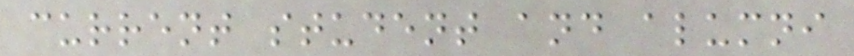current student and alumni
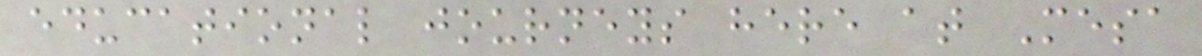educational journeys here at Mesa
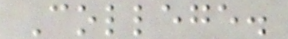College.
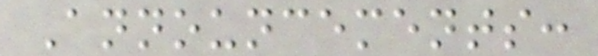Announcements:
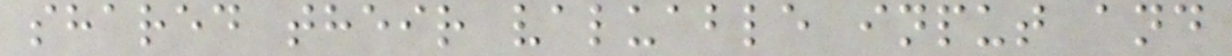shared their valuable input and
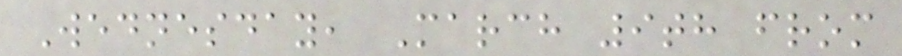Wednesday, March 9th from
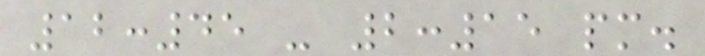12:45 - 2:15 pm.
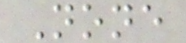None
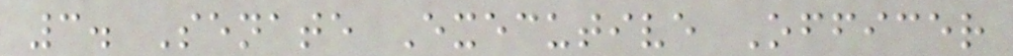3. Senate Executive Officer
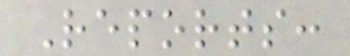Reports:
